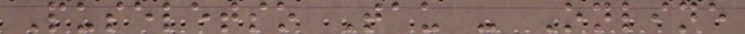Puseletso Tau - Online
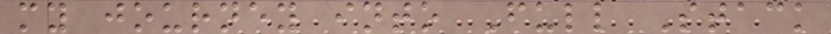my journey into Full Stack
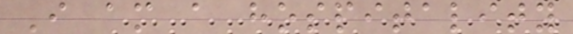I am a hospitality
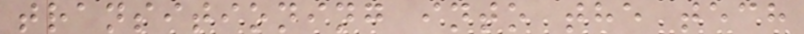transitioning into the tech
